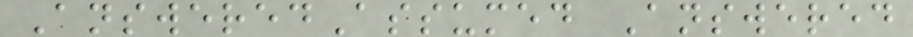AnsweredAssumed Answered
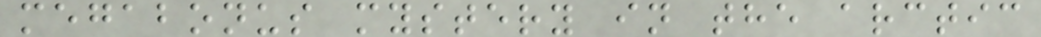megabonus mystery in the arctic
